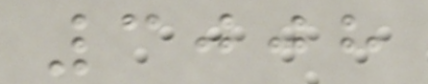3008
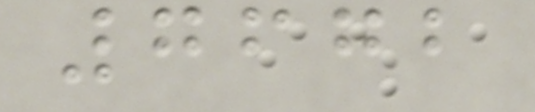7672
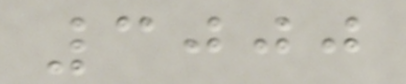3000
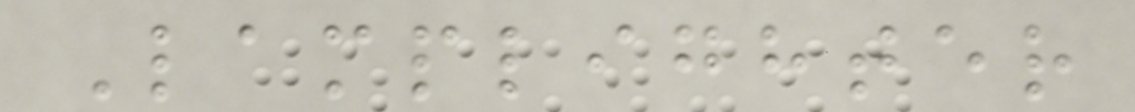Lamplighter
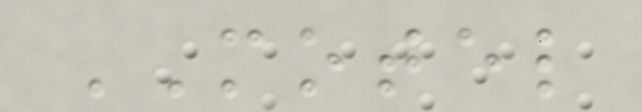MOTEL
